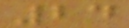24
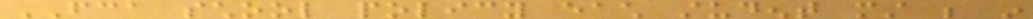FCA school policy each student must be in
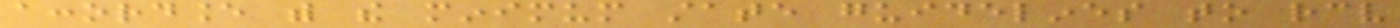accordance with the minimum state guidelines to receive
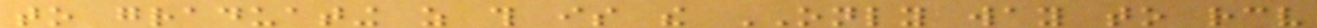to graduating as this is the ONLY way to receive
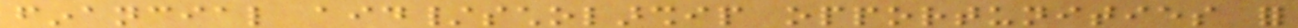financial aid/scholarship opportunities for
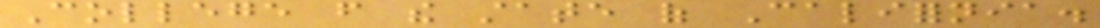College from the state of California.
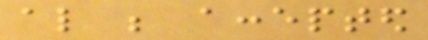also be accepted
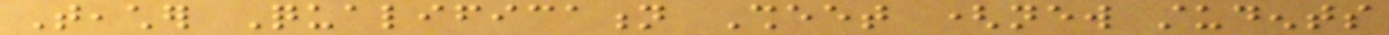Teacher Qualification Sheet (new students
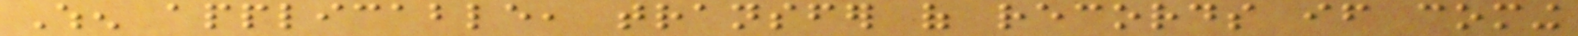When applicable, transfer of records if coming
